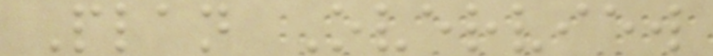Plan Overview
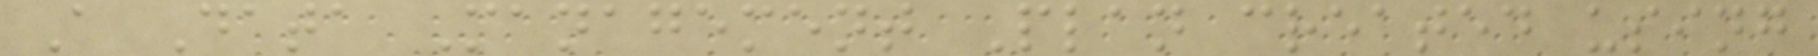A Data Management Plan created using
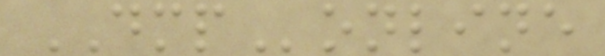DMPonline
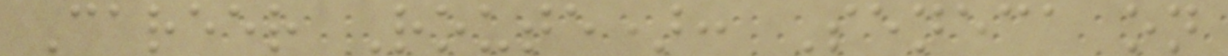Career Route): Seneca on
